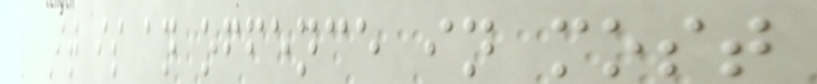It is an offence in most
